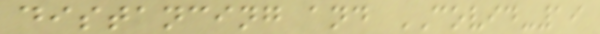distancing and COVID-19
